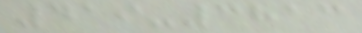419-3813
